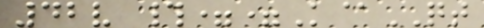42v #==K@QT
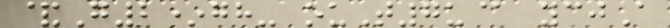&G2*gh- ouT7u@ ycjA
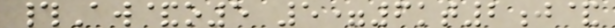#Aw&o5 5=6kt2j&
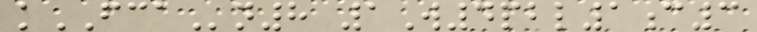kFCAn8 1W4pbl1c3
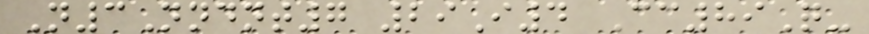N3Nndnt7 29I4 Cc89Q-
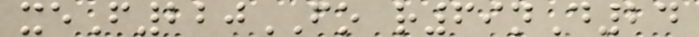xeF220FO r69nD24
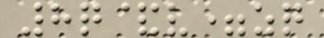8q&v=zq
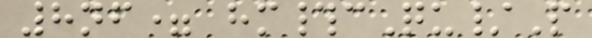8nf= hm#cQu/P
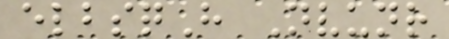elbsqH Nvunr
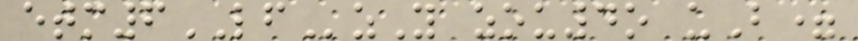etm6LFzY zou4o uB=
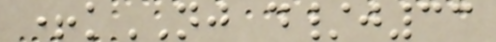+kNJ d/j33
